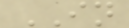IN
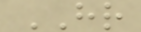HR
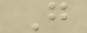G
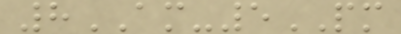8AM-5PM
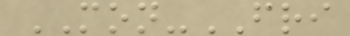MON-FRI
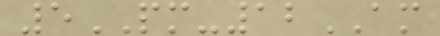5PM-12AM
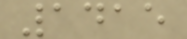1415
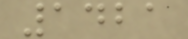1421
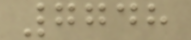7748
